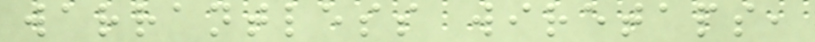warrantless wiretaps,
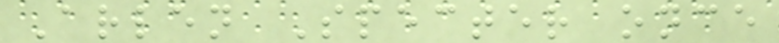Arlen Specter once
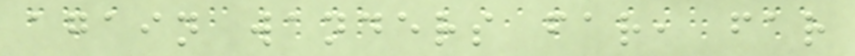again wanders far, far
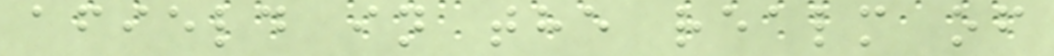afield in the realm of
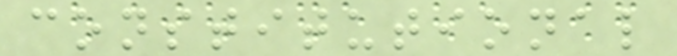constitutional
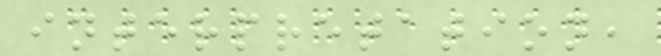interpretation,
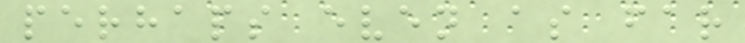perhaps even as far
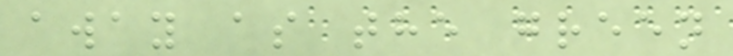away as the green
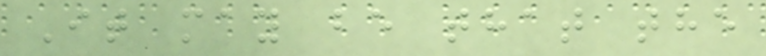It may be that the
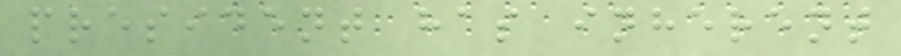president has inherent
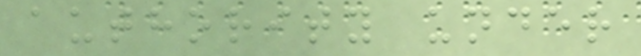authority under
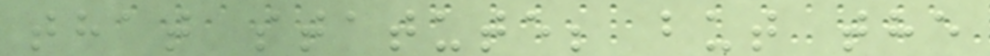that statute; but the
